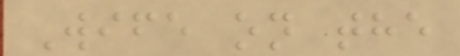Wife on the
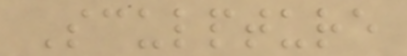Sculpture
